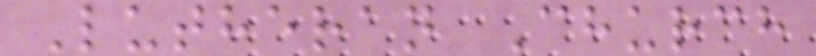Lutheran Church
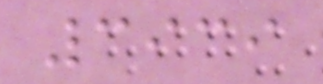3939
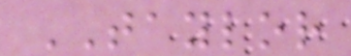TAYLOR
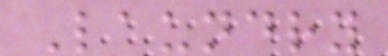Laundry
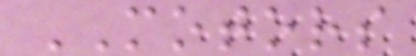MOTORS
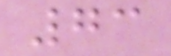73
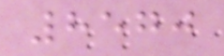8570
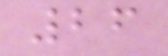26
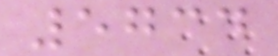5734
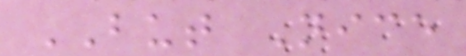BUT Nice
